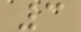3
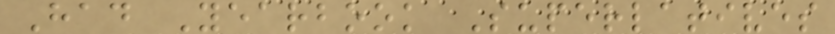Had Yearbook Superlatives
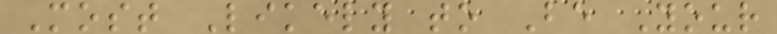Most Likely to Be Your
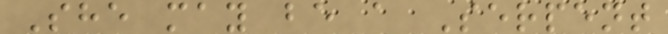She may be a Serpent
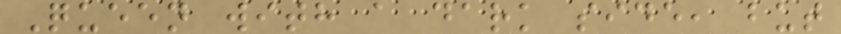Queen with a dark side, but
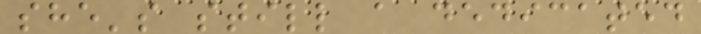she's still a dedicated
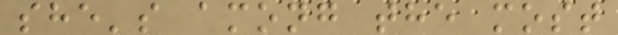she's among the most
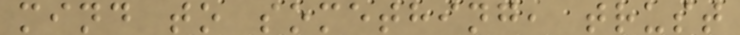mind to something, trust
